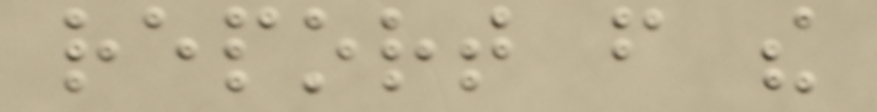report from the
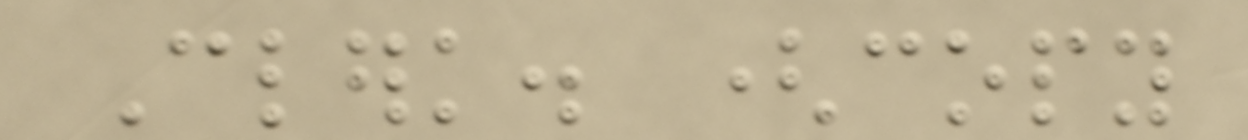Clerk. (copy
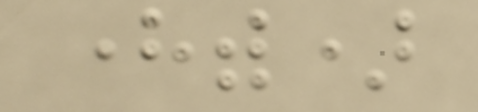herewith)
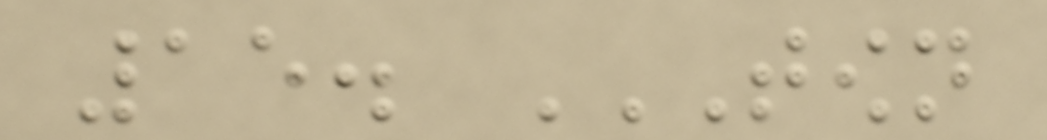15. TOWN
